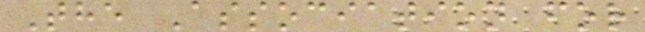The Association for
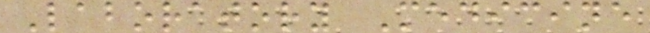Laboratory Medicine
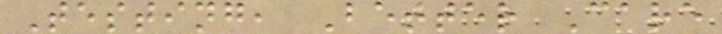Testing, Better Care
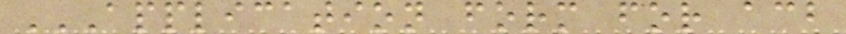APPLICATION FORM FOR ACB
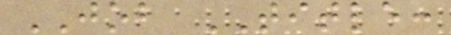JOB TITLE:
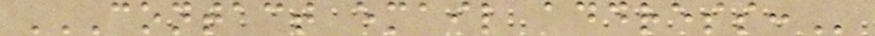CONTACT EMAIL ADDRESS:
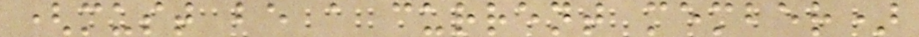(must be a current member)
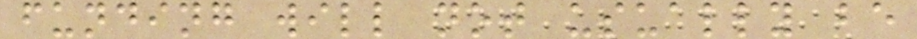funding will not usually be
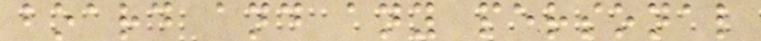board and any personal
